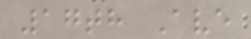17th Ave
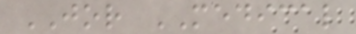JOR MEDICAL
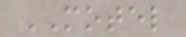MOTEL
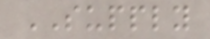SUPPLY
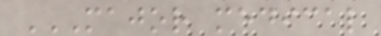MAJOR MEDICAL
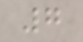7
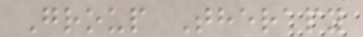Group Therapy
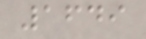1649
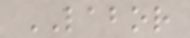LABOR
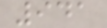941
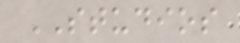STUDIOS
